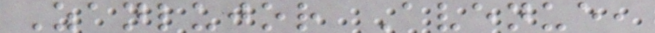Zanlujor Avenue,
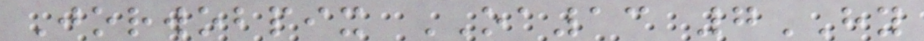Jorwobpix OA13 7HY
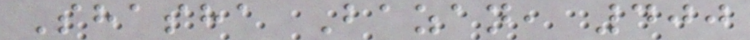Shasha Bazan, 400
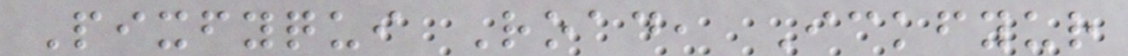Pixfyqui Road, Ickfyur
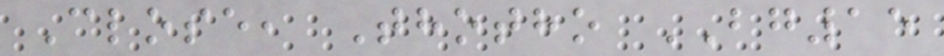Close, Thotho BG15
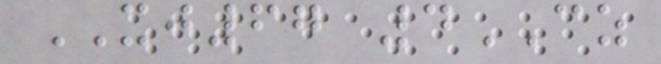XJ67 4CZ
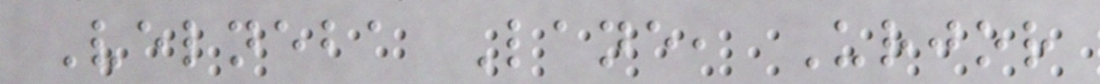Velneba Lane, Urjor
